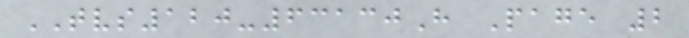TVS120-63130H Page 2
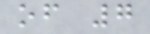of 7
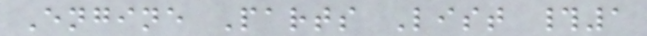Engine Parts List #1
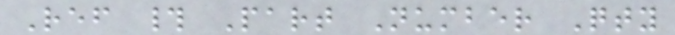Ref # Part Number Qty
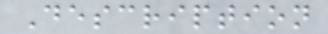Description
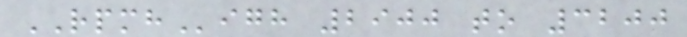RPMHigh 2900 to 3200
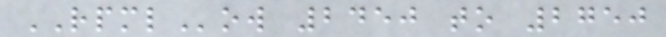RPMLow 2450 to 2750
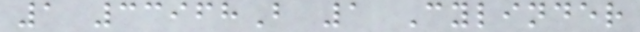1 33968B 1 Cylinder
